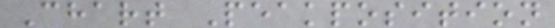Chart Peakposition
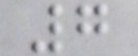7
